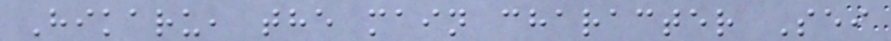Hikaru, the main character Sei
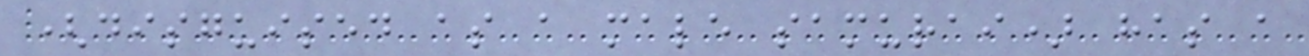(disguised as a male samurai) has a
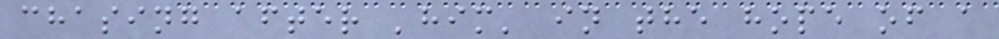chasing after 'him' in the hope of a
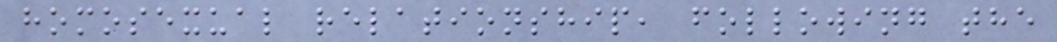homosexual relationship, following the
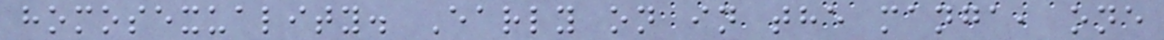homosexuality. Early on in the manga, one
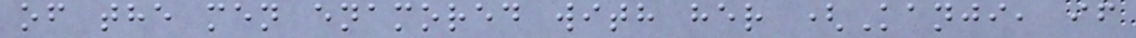of the men enamored with her (Kanji, if
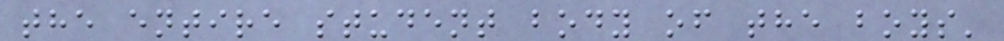the entire student body of the boys'
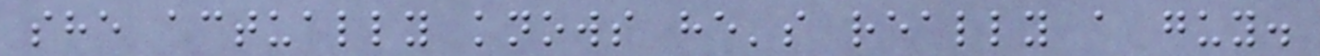she actually knows he's really a guy.
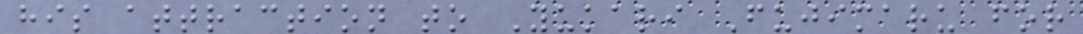his attraction to Yukari Fujimaru for
